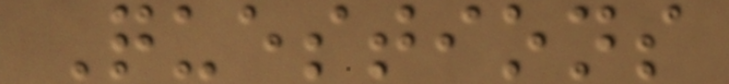Questions
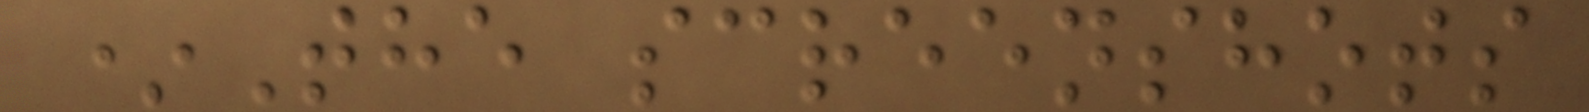*The screenshots
